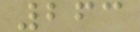263
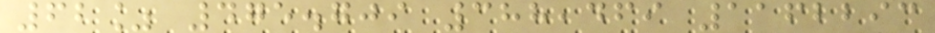62% 475.709 388,469 1162293
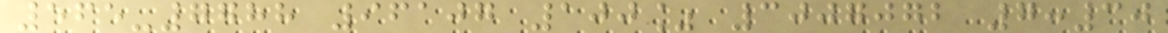565-7788 96107 100% 3007072 7:30
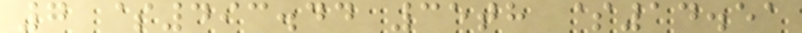7 $493.44 35th $14.51
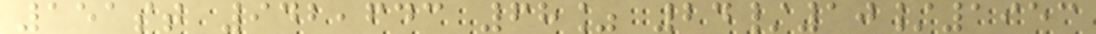151st 942,643 68% 24/10/1953
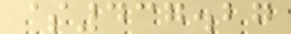$437.27
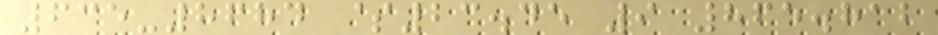635-8684 $23.45 9 865.812
